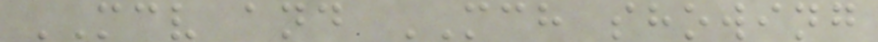MCV and MCH showing
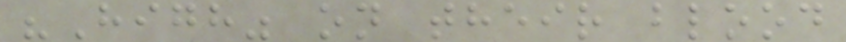"High" on their blood
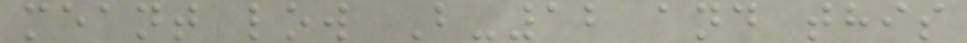meant low B-12 and this
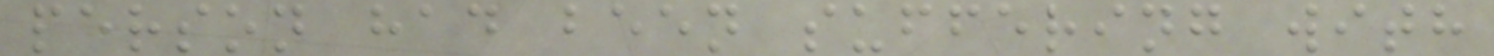person had been suffering with
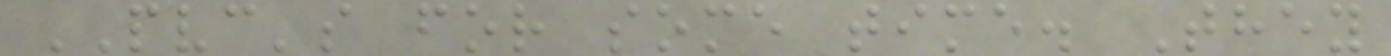PVC's for some time. They
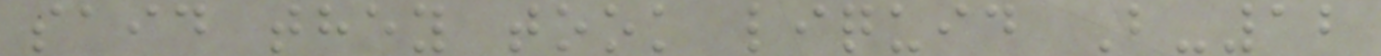said they took liquid B-12
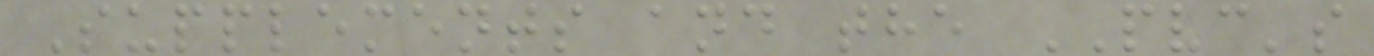Supplements and the PVC's
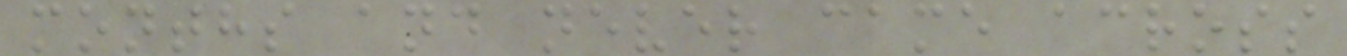months and never came across
